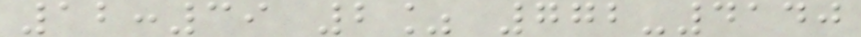12:39 2% 772-4140
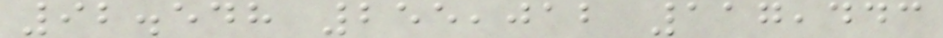92.548 255,012 117,443
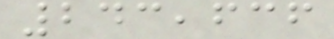243,636
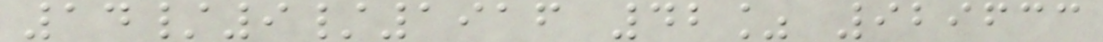14/9/1916 42% 929633
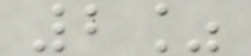2%
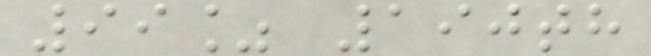99% 190th
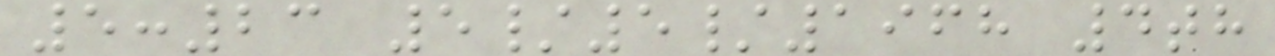5:23 5/5/1968 4th
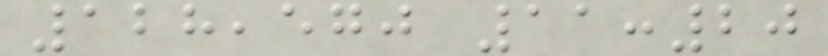128,570 11:20
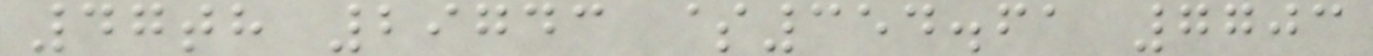47th 29743 $354.61 7703
